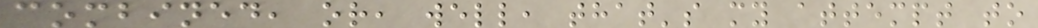combined, or, well, that's my attempt to
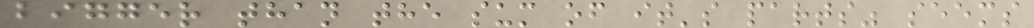bigger than the sum of it's parts" seems
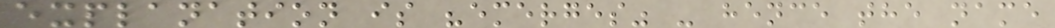explanation is "emerges" - hence the name
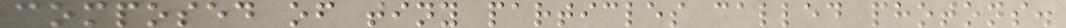composed of tiny particles called photons.
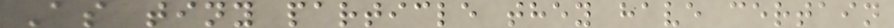As tiny particle they have certain
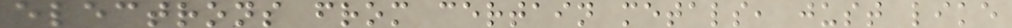electrons from certain metals, just like
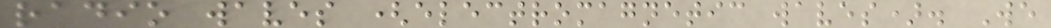radio waves (electromagnetic waves). We
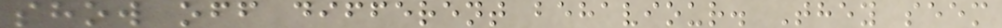show off different behaviour. They seem
